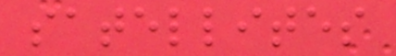satellites
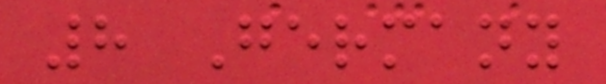8 Germany
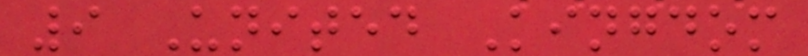9 United Kingdom
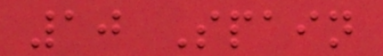10 Spain
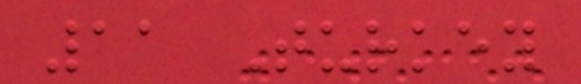11 Turkey
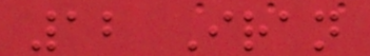12 Iran
